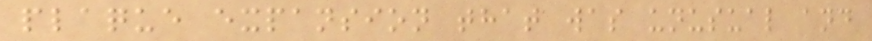plaque expansion that was unusual and
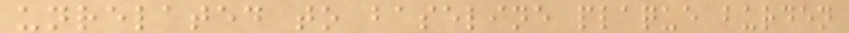unrelated to baseline plaque burden
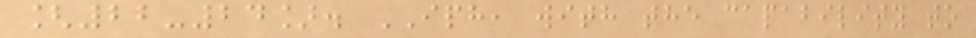[22-24]. IPH, with the capability to
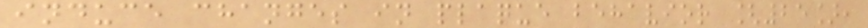induce changes in plaque behavior [25],
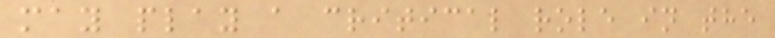may play a critical role in the
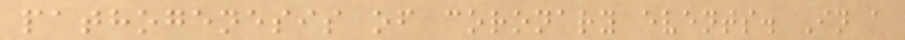pathogenesis of coronary events. In a
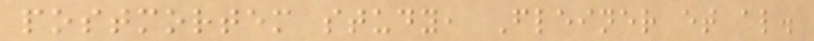postmortem study, Fleiner et al.
